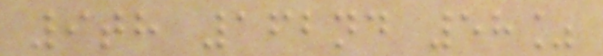9th 162nd 58%
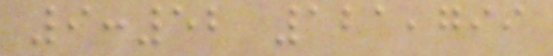9:52 121,799
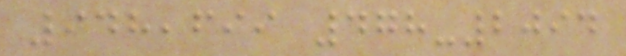948,699 478-2094
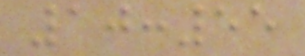10:55
